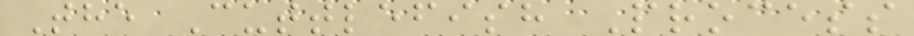The Cuttlefish Process
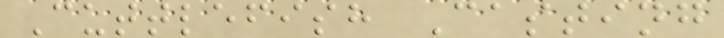Cuttlefish Casting
